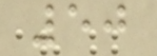50
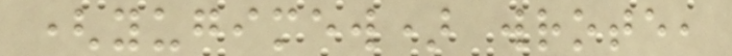(yugimew) wrote,
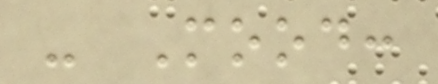- Mood:
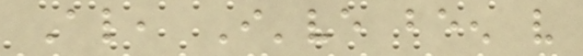Also, I've been very
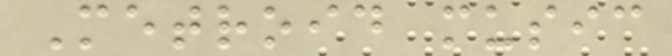Metroid music
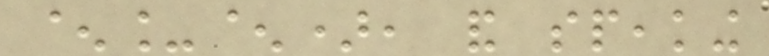^_^), and speaking
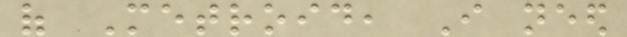of Metroid, I need
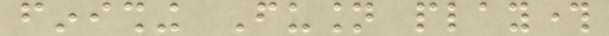finishing Fusion playthrough
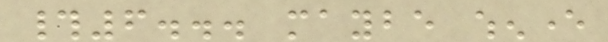#6... maybe whenever
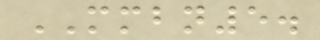MMBN5.
